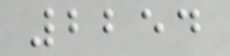2254
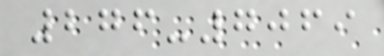276-7069
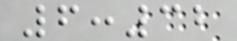6:32
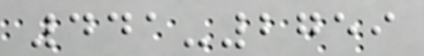441-2759
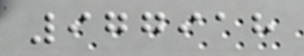977918
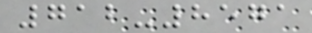712-8571
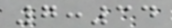7:34
